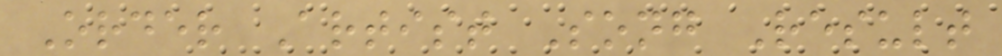Order Artist Song Result
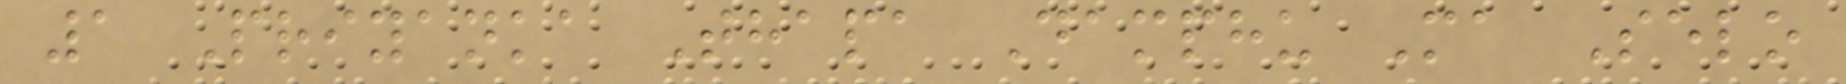1 Priyanka Thapa Damphu Ma Selo
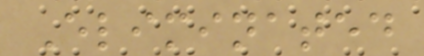Eliminated
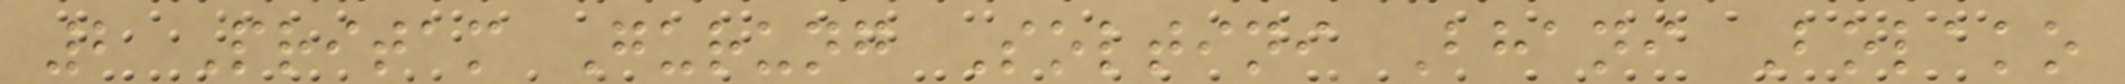2 Pritam Gurung Soltini Bhani Bolako
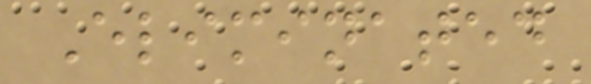Eliminated
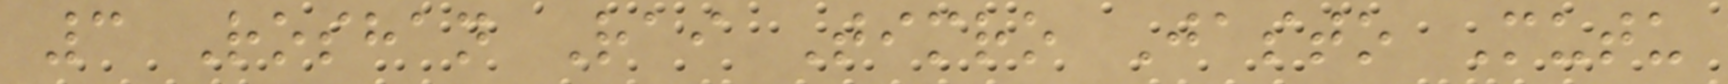3 Roshan Rai Timro Jasto Mutu
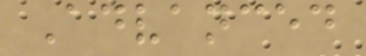Advanced
